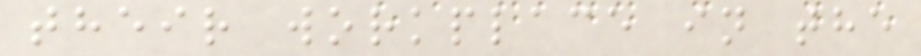their workplace in the
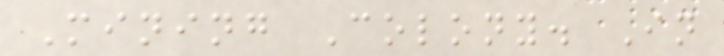Mining Colony. In
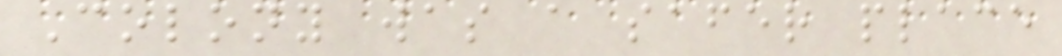Colony was a safer place
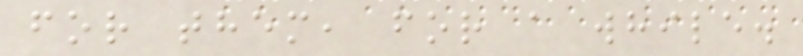for them, for a while.
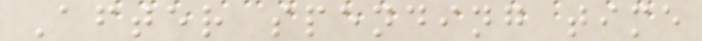After spending time
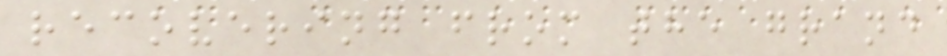recovering from the grand
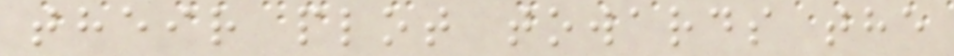their plot towards the
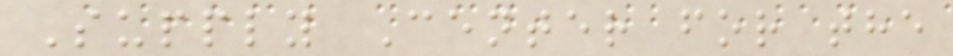Supply Center for the
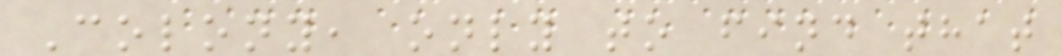Colony, only to find that
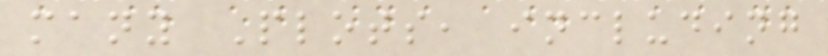many Plots, including
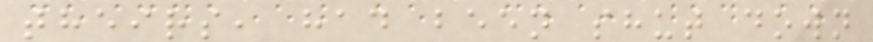theirs, had been shut down
